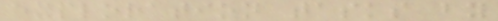exploration tasks by
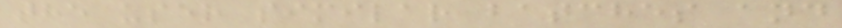the user similar batches and
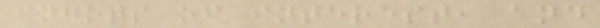ingots of interest, and
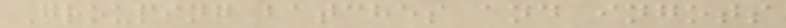Grouping batches and ingots
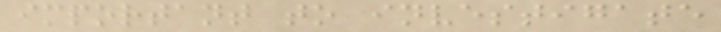important to investigate
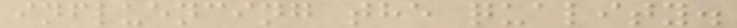influencing the quality.
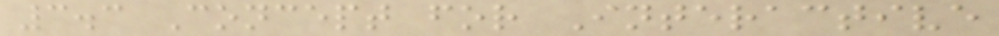3.3 Concept for Interactive
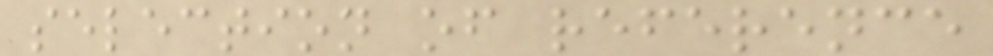selection of reference
